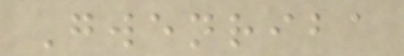Gwenriba
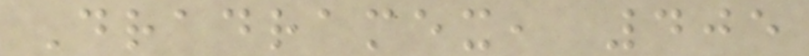Dradramex, 405
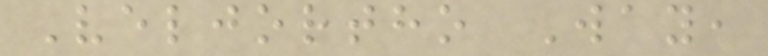Veljortho Way,
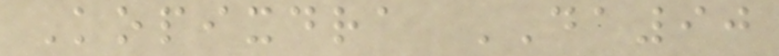Kopixdra DA90
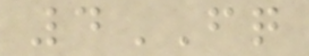4FQ
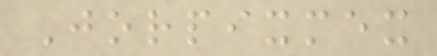Jorpixmex
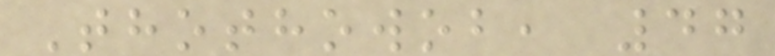Thothowob, 47
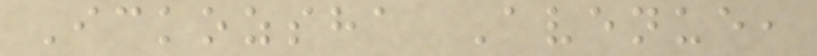Ickozsha Avenue,
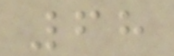68
